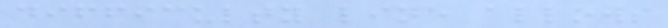difficulty line allows
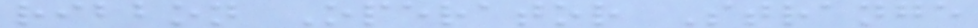ribbon Operator Strange
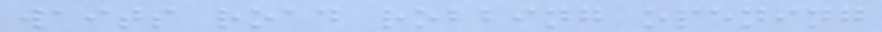waits road robbing opening
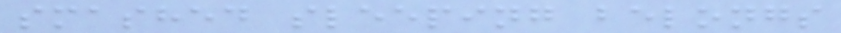smashed sleeping belongs
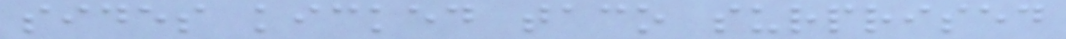sides kicked taco surprised
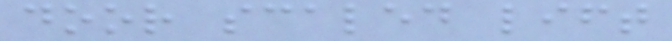door scaled lift
